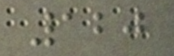120
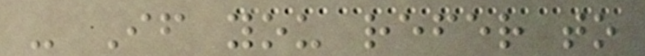- If you refer to
